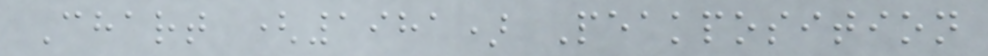Chart (1981) Peakposition
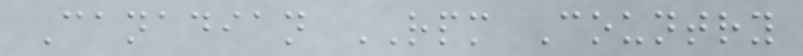Canadian RPM Country
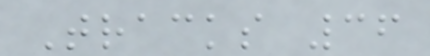Tracks 36
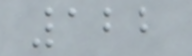122
